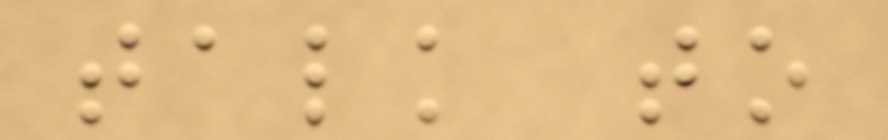talk to
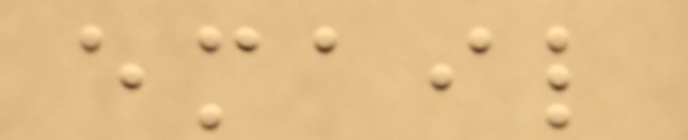email
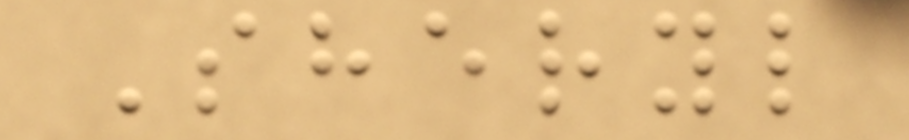Sheryl
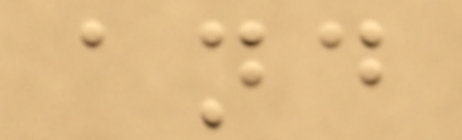and
